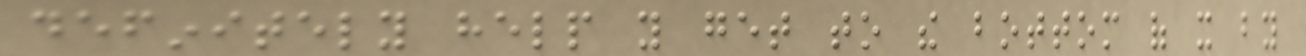definitely help you get to the bottom of it by
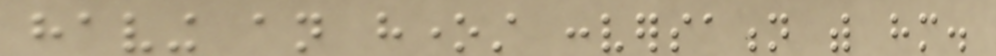having an honest conversation with him.
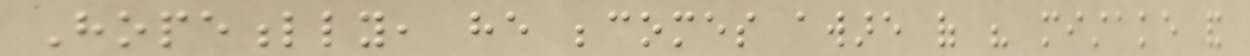Hopefully, he becomes aware of his mistake and
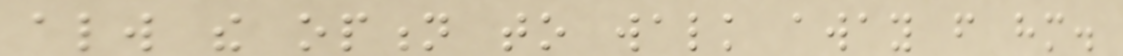always the option to walk away from him.
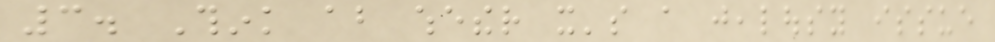3. Think about whether it's a jealousy issue
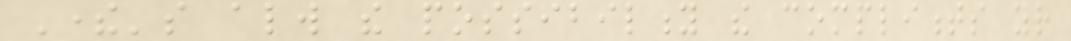There's always the possibility the compliments your
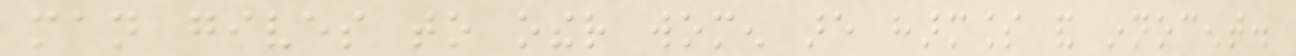man gives to other women are harmless and innocent.
